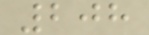208
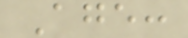Age:
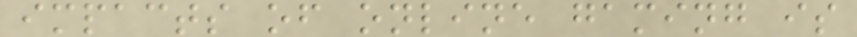impacts of online gaming is
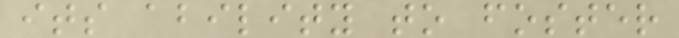its ability to foster
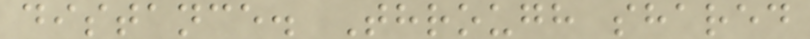distance. Through shared
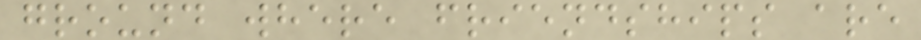ground where friendships are
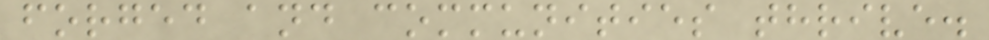forged and communities thrive.
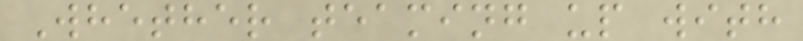Whether teaming up with
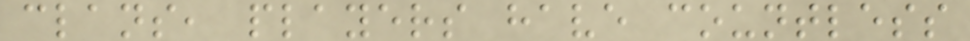clans, players have countless
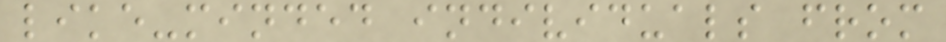like-minded individuals from
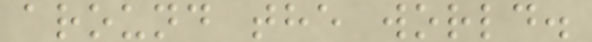around the world.
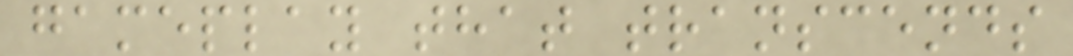gameplay that transcends
